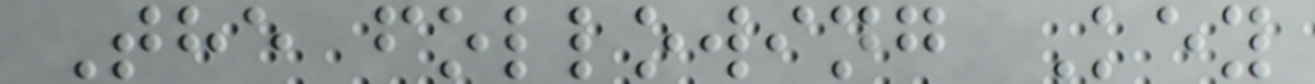The following Key
